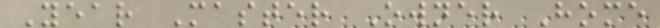Year Master Owner Home
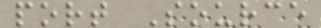port Source
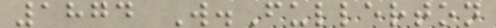1874 W.Fullerton
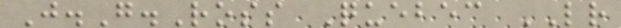J.G.Ross Quebec LR
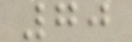70
